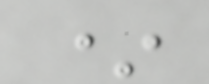*
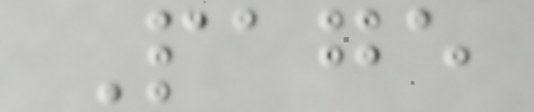Page
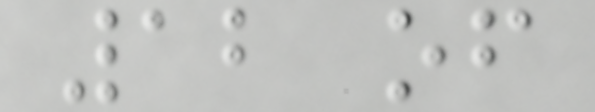12 of
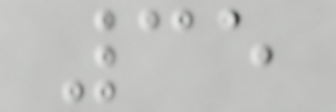35
